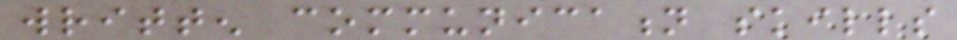written communication skills
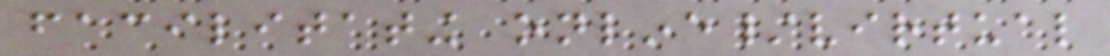facilitating online/virtual
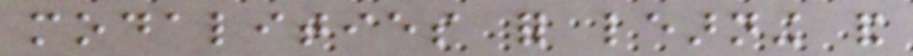modalities for learning and
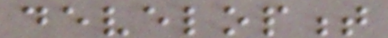development
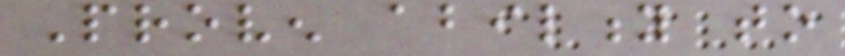Proven ability to
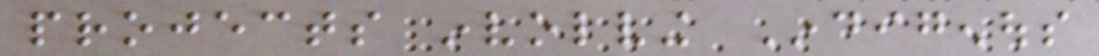projects involving Indigenous
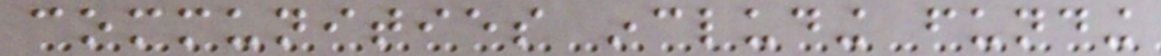communities including funding
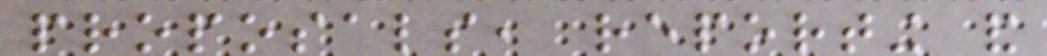proposals, reporting and
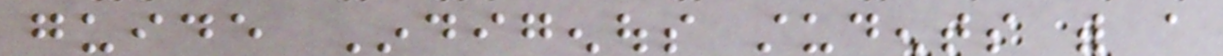guide Indigenous students with a
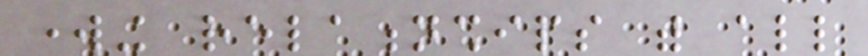working relationships with all
